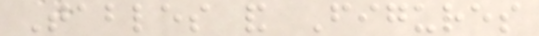Tables and Figures
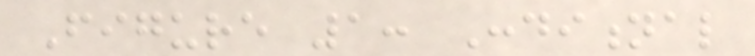Figure 1: Conditional
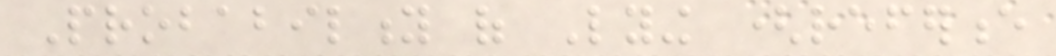Probability of Lying (reference
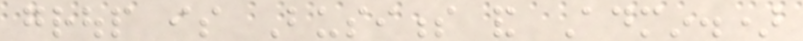group is Business and Admin.)
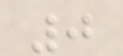0
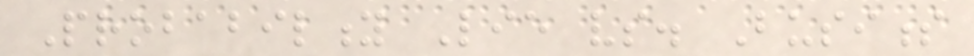Probability Lie vs. Business
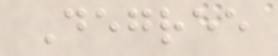Degree
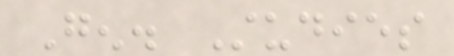Gen. Studies
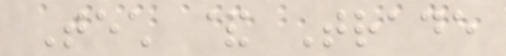Tech & Trade
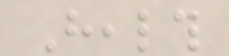Health
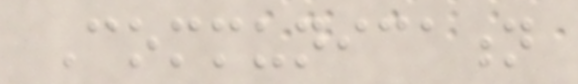Communication
